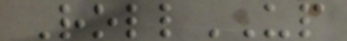RollUP
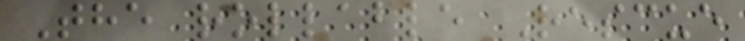The rollable Rescue
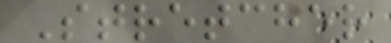Stretcher
